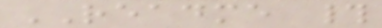README #
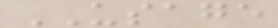USAGE
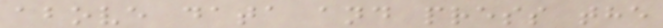above data and press the
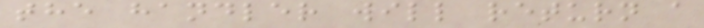the handler will return a
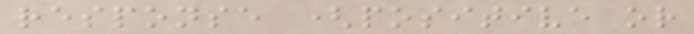response (positive or
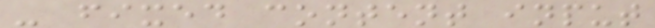- fixed content input
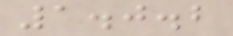1.0.2
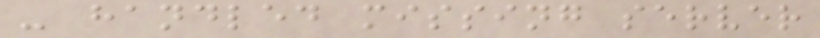- handled missing server
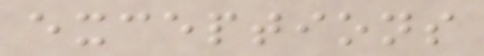exceptions
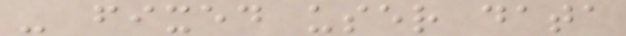- fixed user data
